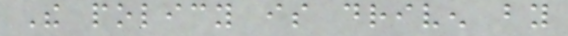The policy is driven by
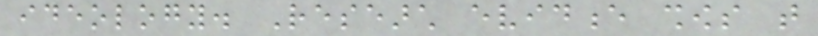ideology. Research evidence shows that
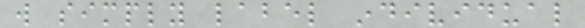will simply label individual
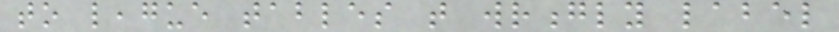to league tables that wrongly label
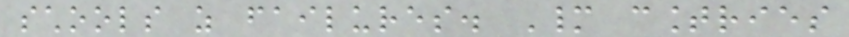schools as failures. Many countries
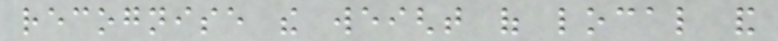recognise the weight of local and
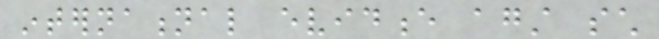international evidence against such
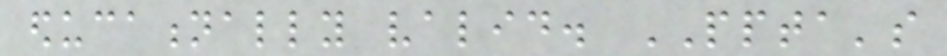educationally valid. PPTA's
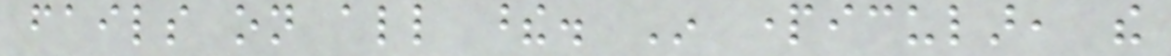fails on all these. In particular, the
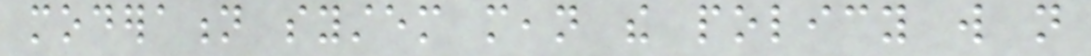moderation system mean the policy will not
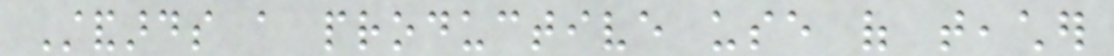Standards a productive use of teacher
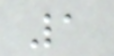1
